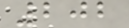202
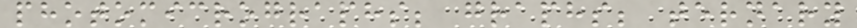photomicrographs; graphs; ternary
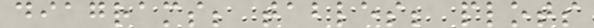diagrams; tables; plots
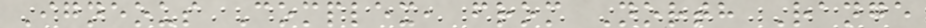Igneous Complex, from North Range
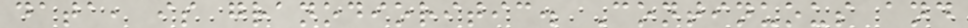data, is granodioritic. Continuous and
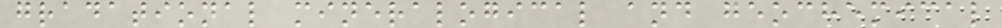gradational mineralogical and geochemical
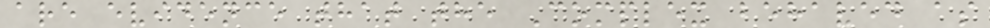are evidence that the Complex behaved as
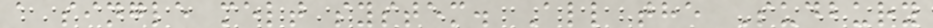a single melt system. All the Sudbury
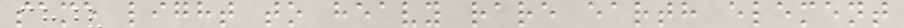same light to heavy rare earth element
